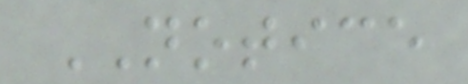NOTICE
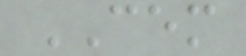CEM
